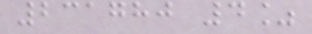231780 4%
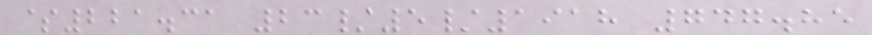$221.31 23/5/1918 747.85
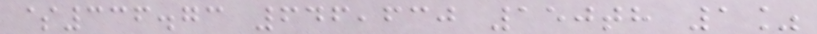$336.73 646,630 150th 1%
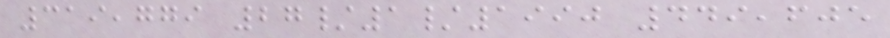319,779 27/1/1990 449,605
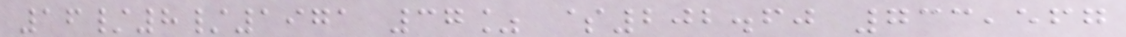16/8/1971 37% $202.60 733,567
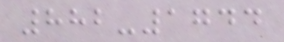882-1744
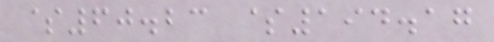$60.23 $194.17
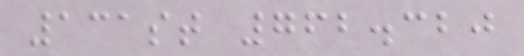131st 762.320
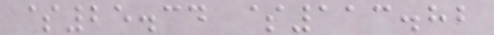$25.34 $113.82
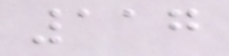117
